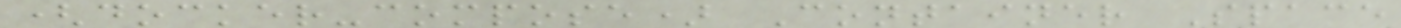(docker-compose) Container Space
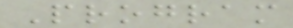Program
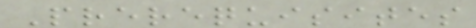Prerequisites
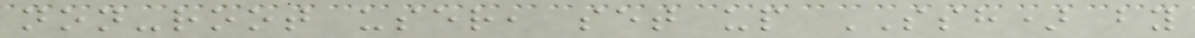non-root user, set up SSH) by
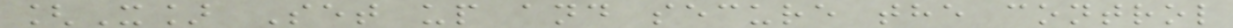[X] Set up and secure the control
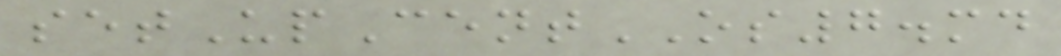setUpCentOS7.md
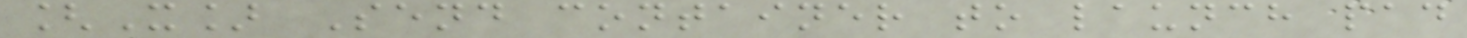[X] Send container to launch pad
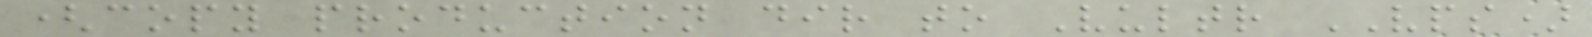(copy production dir to Vultr VPS)
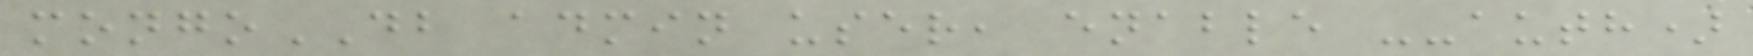mongoDB admin user, enable --auth)
